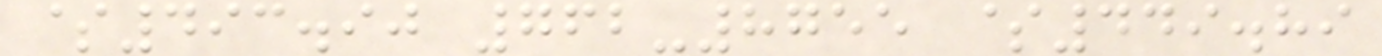$493.90 762-8755 $449.89
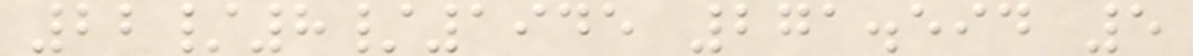22/8/1945 271.594 5
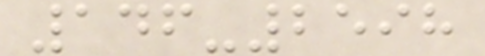146-2598
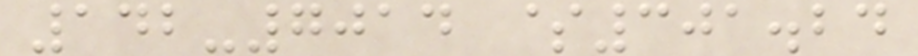142-7014 $301.24
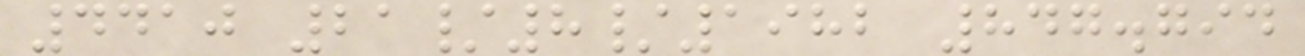4410 21/8/1982 847.794
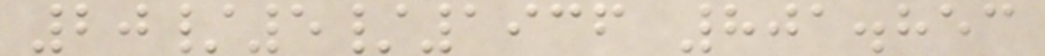20/5/1936 801.853
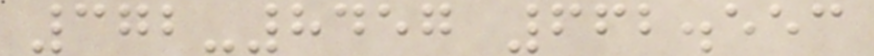372-8457 662.553
